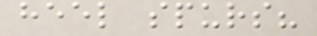heel spurs?
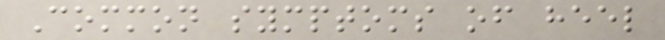Common symptoms of heel
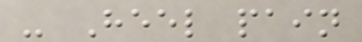- Heel pain
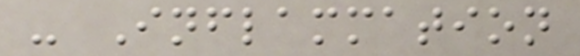- Inflammation
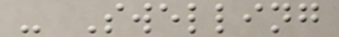- Swelling
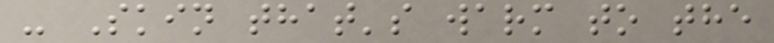- Skin that's warm to the
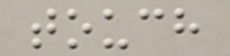touch
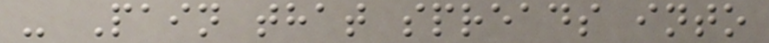- Pain that spreads into
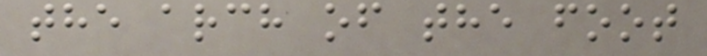the arch of the foot
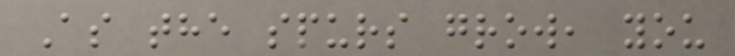As the spurs grow, you
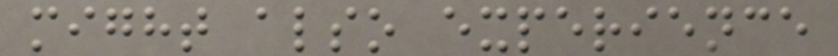might also experience
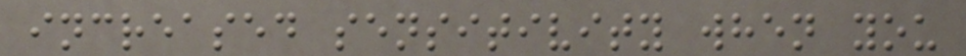increased sensitivity when you
